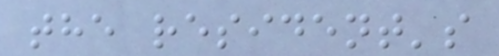the resident's
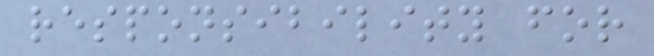responsibility for
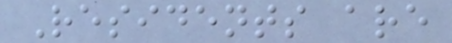Residents are
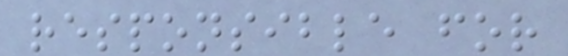responsible for
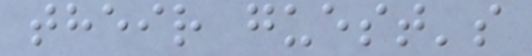their guest's
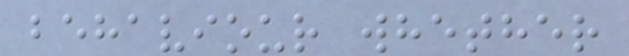behaviour whether
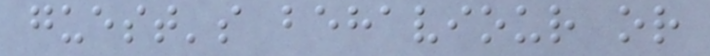guest's behaviour or
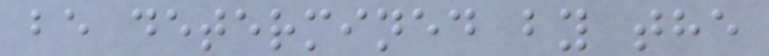be determined by the
